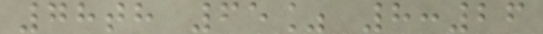78th 65% 8:26
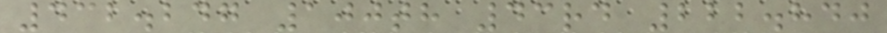432.247 100th 43rd 222.840
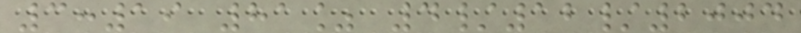3:19 81% 4/12/2004
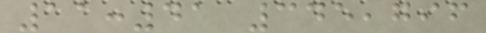11:41 345,796
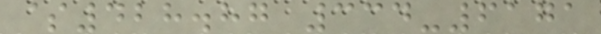$428.87 334-6171
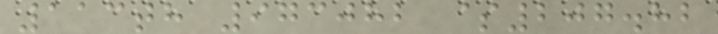113th 973082 $207.82
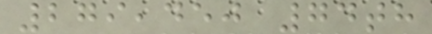279,450 74th
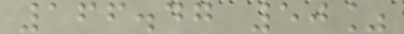166.47 50%
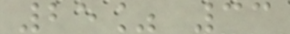25% 33
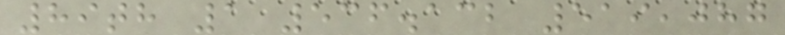89th 1 536.132 519,087
